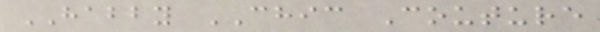HABBY CHIC Couture
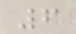6
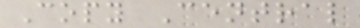Copy Central
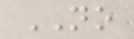NO
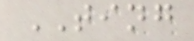TING
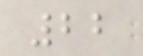22
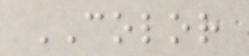COLOR
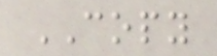COPY
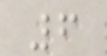6
